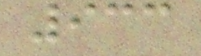933
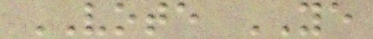VOTE YE
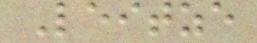Leitze
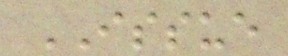ISSUE
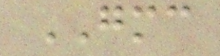GMC
